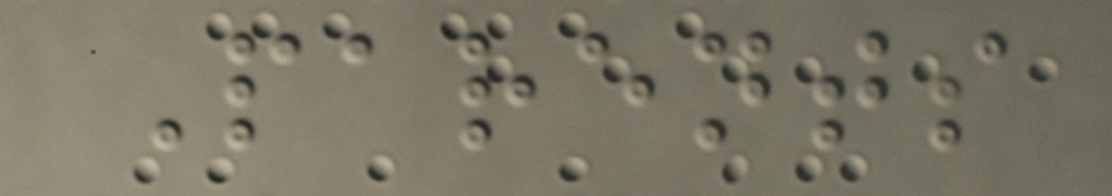Parents
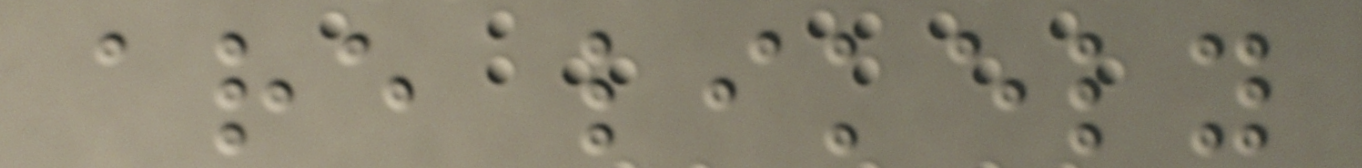are likely
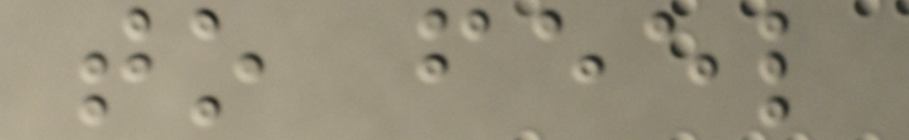to feel
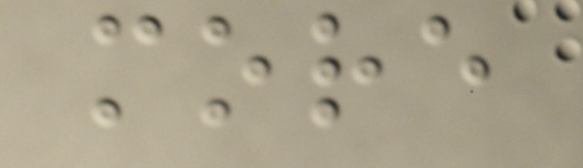more
